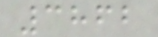3862
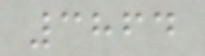3864
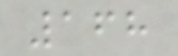168
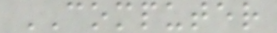COMPUTER
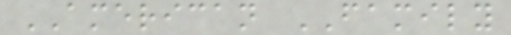AMERICAN FAMILY
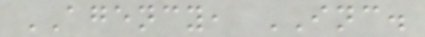AGENCY, INC.
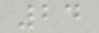24
